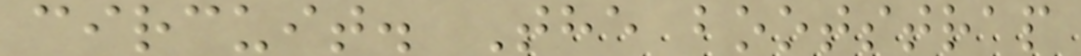circuit. The bootstrap
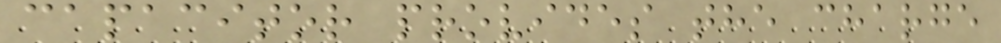capacitor provides the charge
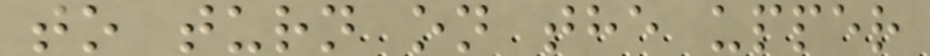to turn on the upper
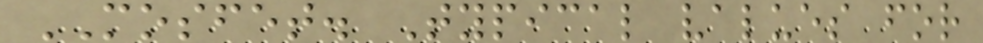MOSFET. Typical values for
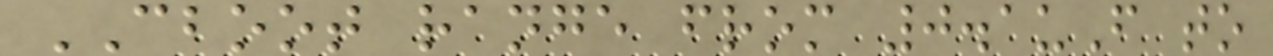CBOOT range from 0.1uF to
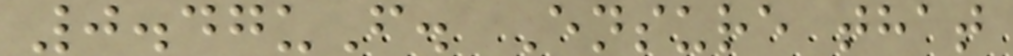0.47uF. Ensure that
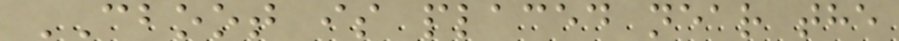CBOOT is placed near the
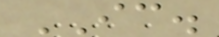IC.
